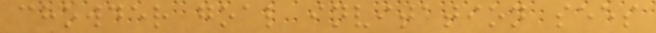chowder goal invitation sees
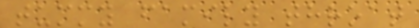tummy family throat
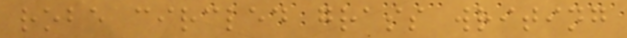robe circled grass writing
